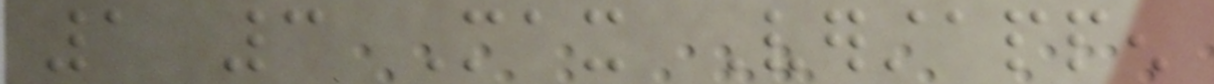1 3 Max Verstappen
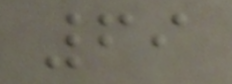69
